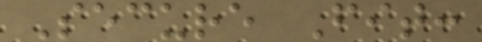Secure Fit:
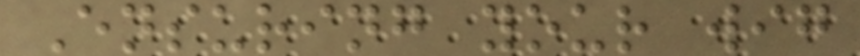Ensuring your wig
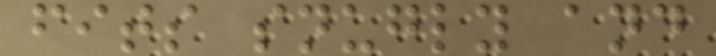fits snugly and
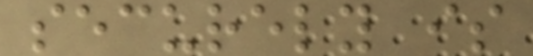securely is
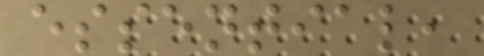essential,
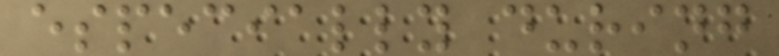especially during
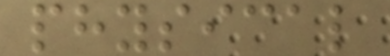physical
